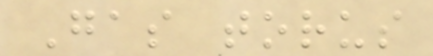Gas torus
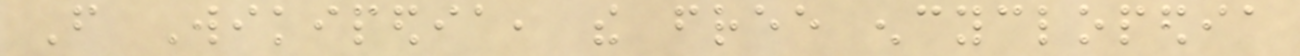From Wikipedia, the free encyclopedia
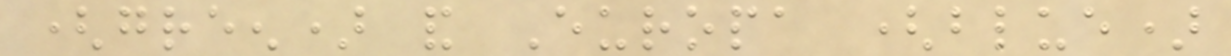(green) and Europa (blue)
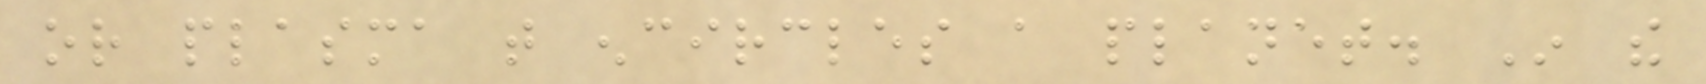or plasma that encircles a planet. In the
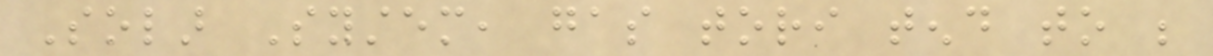Solar System, gas tori tend to be
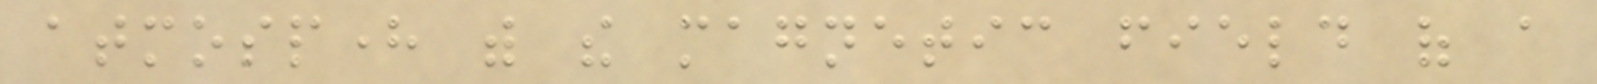atmosphere with the magnetic field of a
